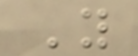You
